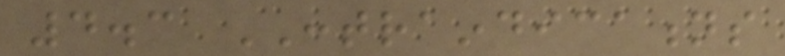4.3 CONTRAINDICATIONS
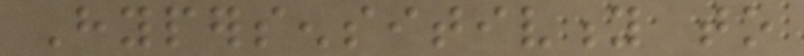Hypersensitivity to
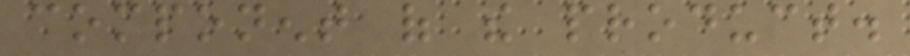component of the product.
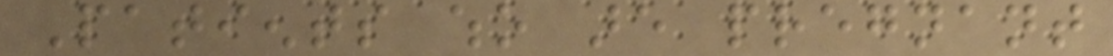Patients who are pregnant
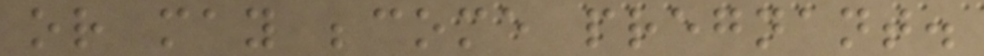or may become pregnant.
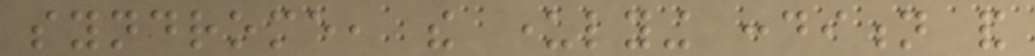syndrome, the underlying condition and
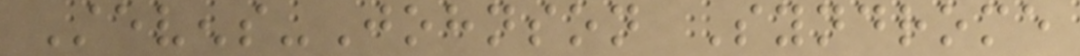Stevens-Johnson Syndrome
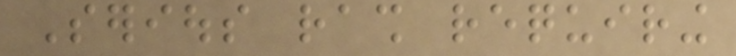Serious rash requiring
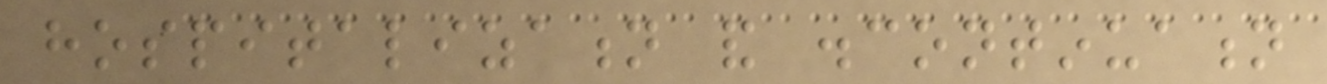hospitalization and discontinuation
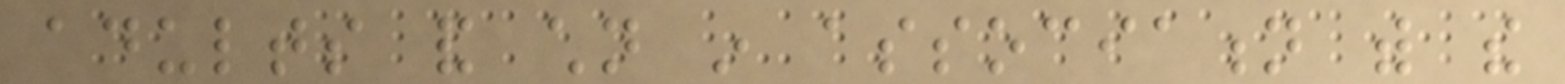adults and children in association with the
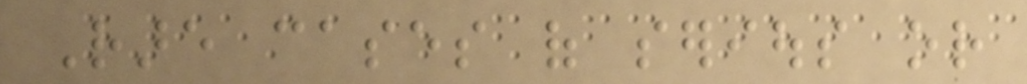Rare cases of serious or
